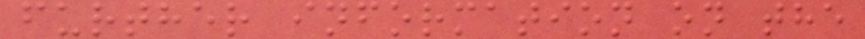further information on the
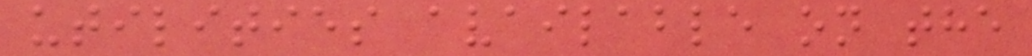utilities available on the
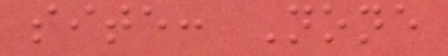site: None
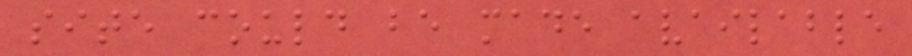site could be made available
